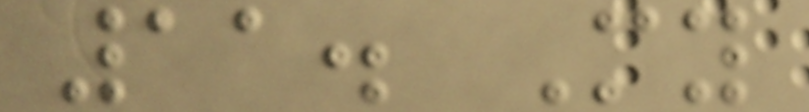11. My
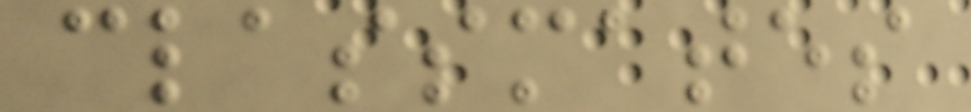classmates
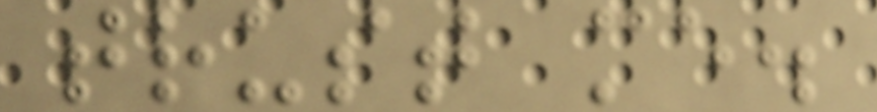trust me.
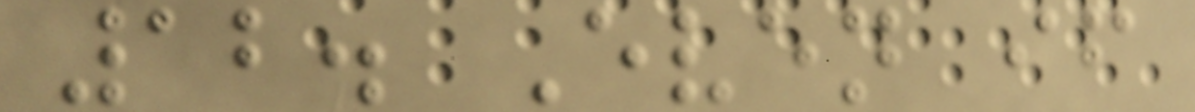12. Even if
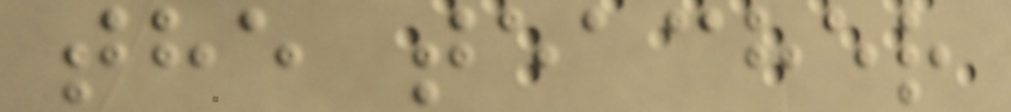the teacher
